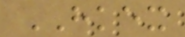HKEX
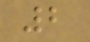2
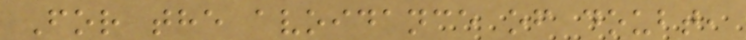For the avoidance of doubt,
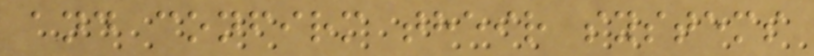and confirm their systems
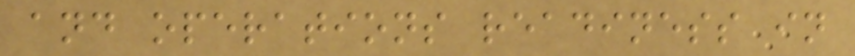and operations readiness in
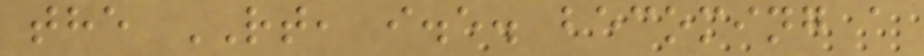the RT, i.e. becoming a
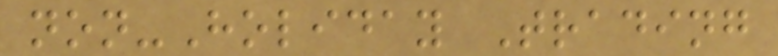non-Holiday Trading
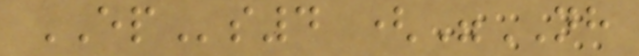EPs4 ("NH
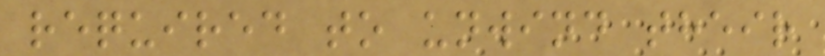required to unwind their
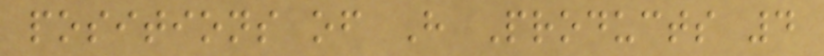positions of H Products 4
